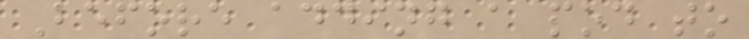Before adding a pod to
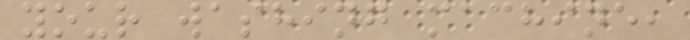your washing machine,
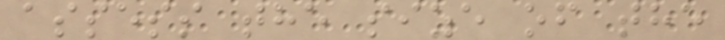assess the size of the
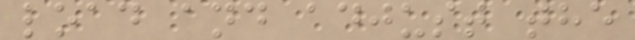load and adjust the
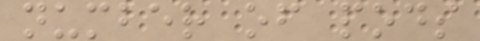number of pods
